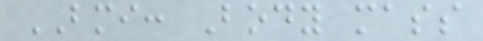BMI: Body mass
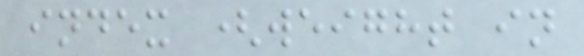index (weight in
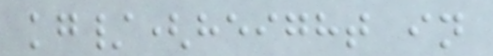kg/(height in
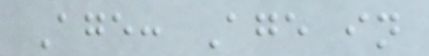Age: Age in
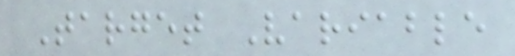Target Variable
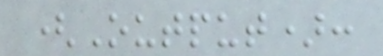(Output):
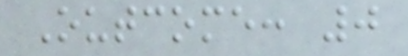Outcome: 0
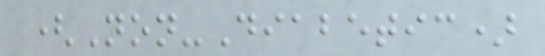(Non-Diabetic)
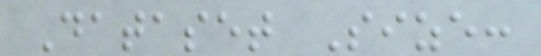Dataset Size:
